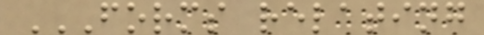FORMS RELATING
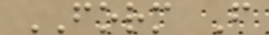FORM F
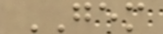GEM
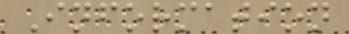Information
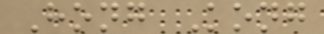Hong Kong
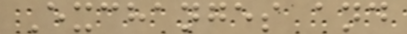Exchanges and
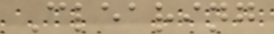Clearing
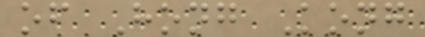of Hong Kong
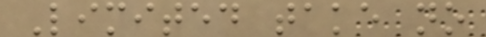Limited take no
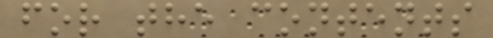for the contents
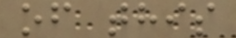of this
